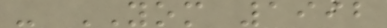- YOM 1992
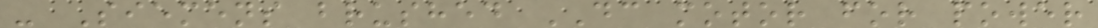- Siemens brushed DC motor for power
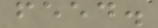feed.
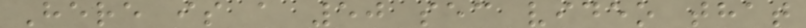Here is a 50 sec video that
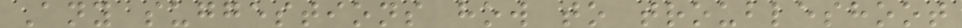Any suggestions how to troubleshoot
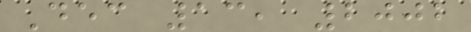Dec 13, 2002
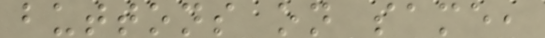buttons on same,
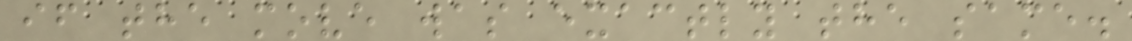if the move was exactly the same.
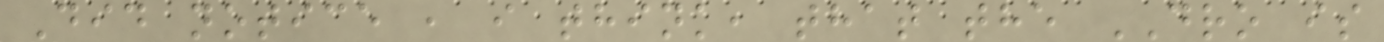Did notice , i think, that the DRO is
